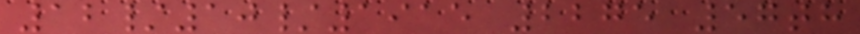12/10/1915 2275 57th
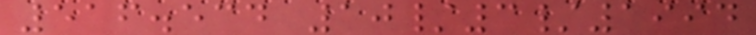516.534 10/3/1994
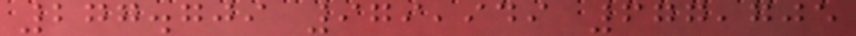277.709 979,949 677,705
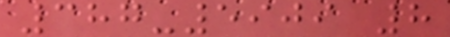387-5909 8
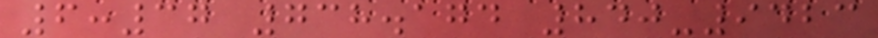6:37 738.174 840-9423
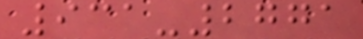931-2771
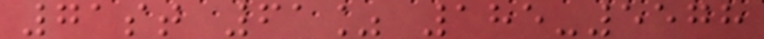71st 61% 185-5578
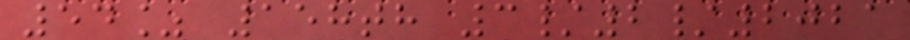54% 158th 3/2/2021
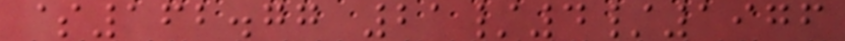$162.77 21/4/1976
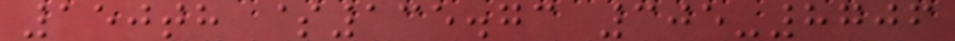150th $135.73 305-8706
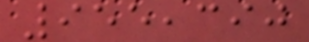955,390
